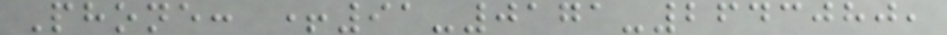Phone: +91-0171-2643080,
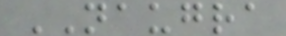NAUGRA
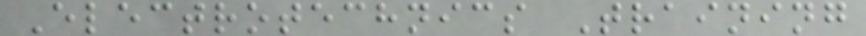Electrotechnics Training
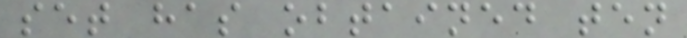set has obtained ten
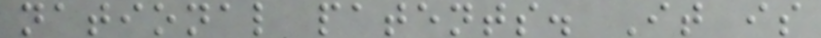national patents. It is
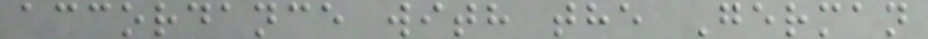accordance with the German
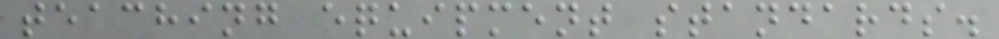teaching equipment standards.
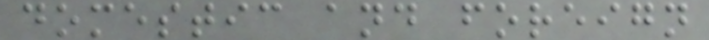domestic and foreign
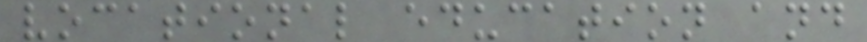vocational education and
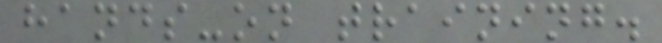hands-on training.
